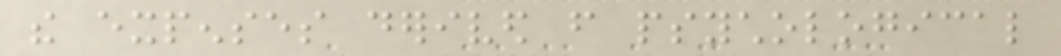the expenses derived from psychological
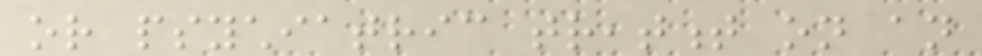or psychiatric treatment on an
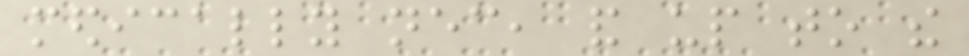medically necessary, and up to the
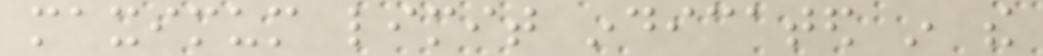maximum limit indicated in the
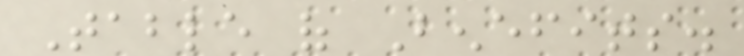Table of Benefits.
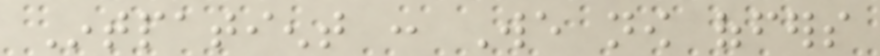Intpatient : We now offers
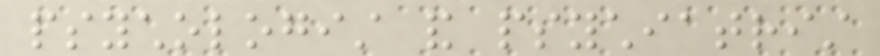psychologist and psychiatrist
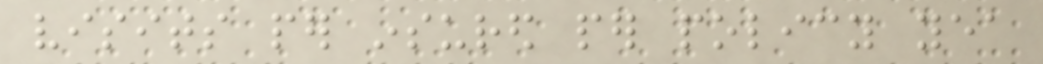visits per insured per policy yea
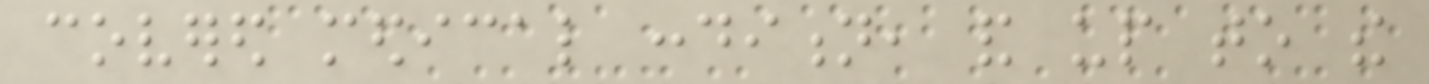covered medical condition, and up to the
